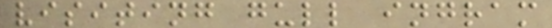visiting gull ingram
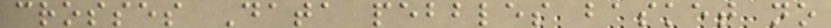crosses Data pebbles basket no
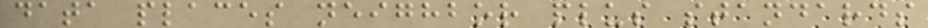data places neighbor plus standards
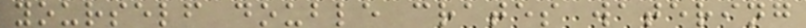yourself double crates watering
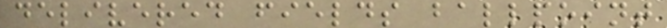delivered fields ballpoint
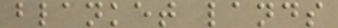blanket lands
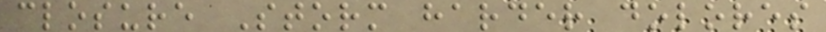closure Storm harder dolores
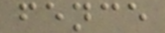fence
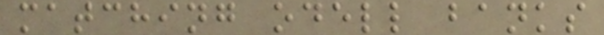matching odell banks
